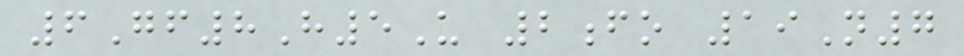6Gf8H5U 2fo 19N7
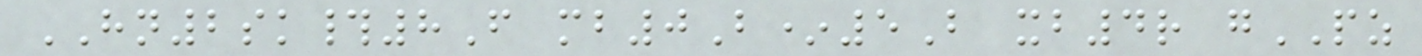HN2sk#8F mb0B*5B xb4r gPZ
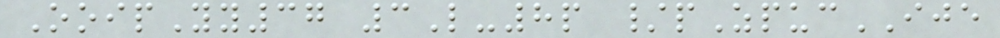OoipYy37 3L-8p /pZpucIJE
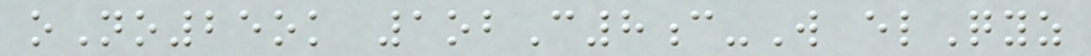oNo25ok 1obC8c-W elQyz
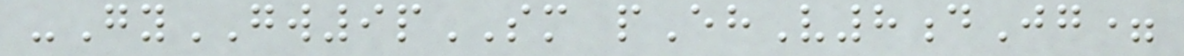-GyGW9pSM pEhV8dJg=
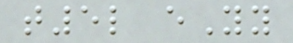t5l eYy
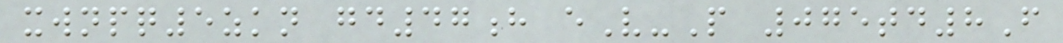xwnpq5zkn gd47h eV-P 075td8F
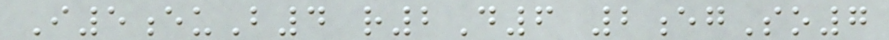I5euB4 r2D6 2egSo7
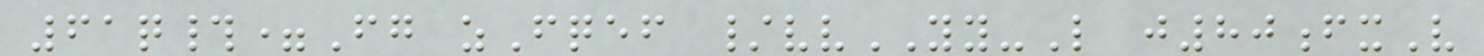61q#=Fg zFqef /vvYY-L j80fxV
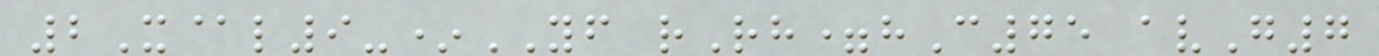2X@l9-*YF rRh=hC75 avG7
